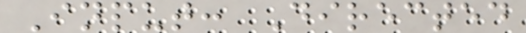Input: Directed
